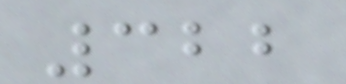322
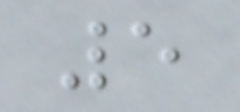5
